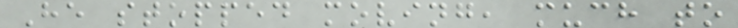He stopped moving, much to
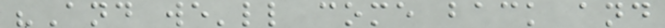"And we'll come back and
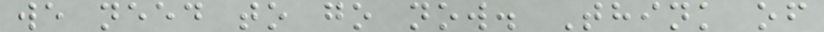we need to go now. Think of
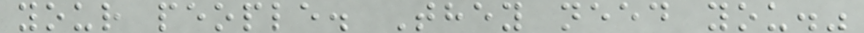your people. They need you."
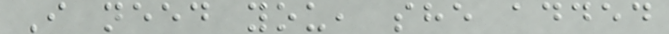I need you, she added
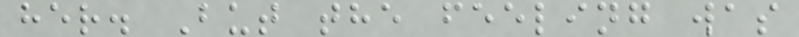her. But the feeling was
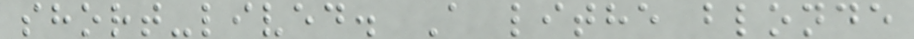short-lived. A lithe blonde
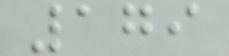179
